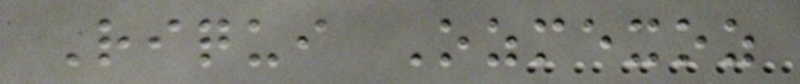Riqui Ozmexoz
